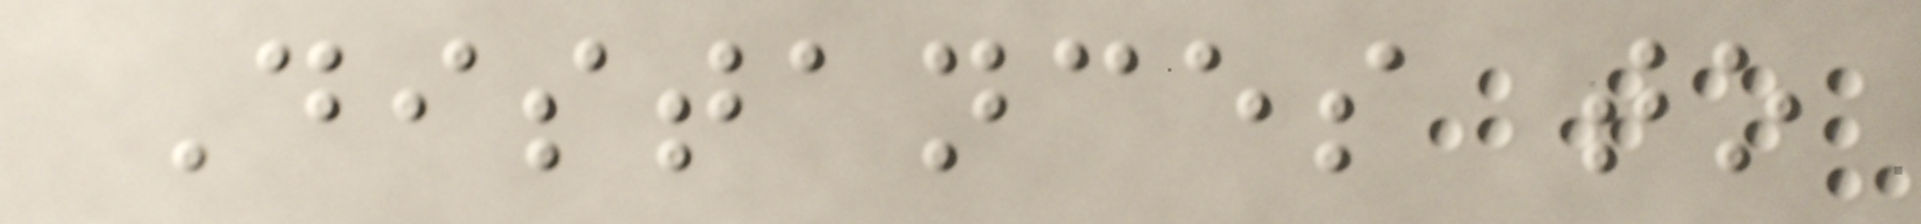Distances to
